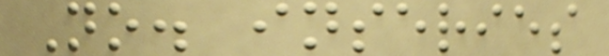No. inseries
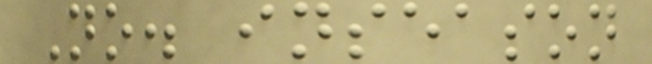No. inseason
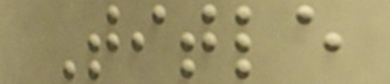Title
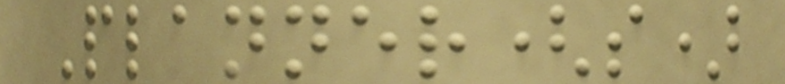Planner(s)
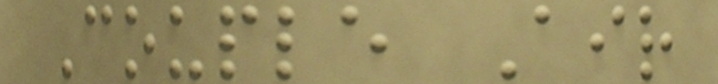Couple Air
